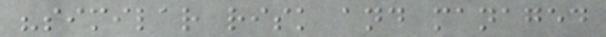"similar risk and managed
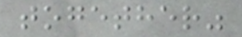together"
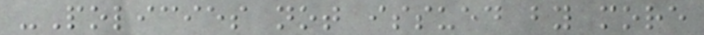-Policies not issued by more
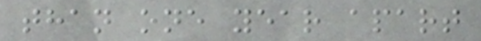than one year apart
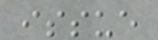issue
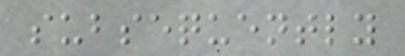subsequently
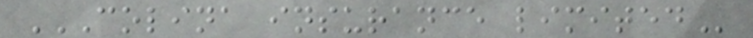COLINA INSURANCE LIMITED
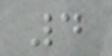4
